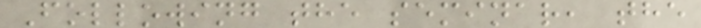Following the seminar, the
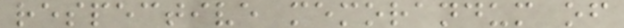respective memorandum of
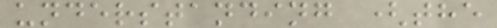understanding (the
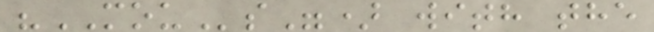"MOUs") with the
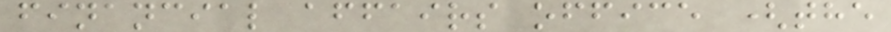financial affairs office (the
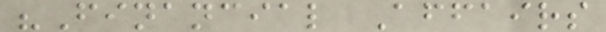"Financial Affairs
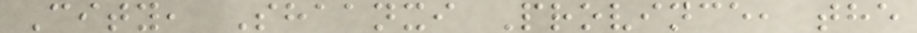City, Shaanxi Province, the
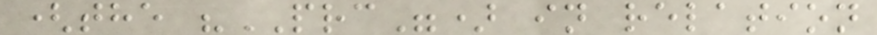(the "PRC") in relation
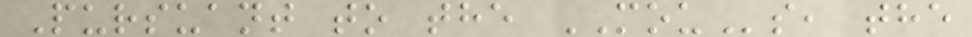Pursuant to the MOUs, the
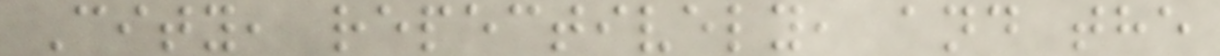City, repectively, and the
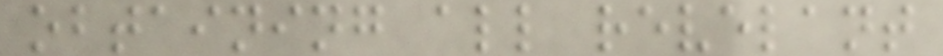obtaining all revelant
